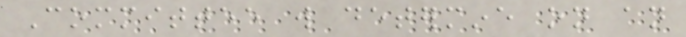Committee will determine on an
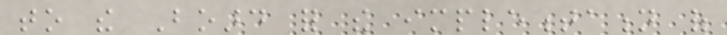to the Board for the implementation of
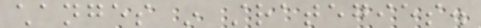changes in strategies.
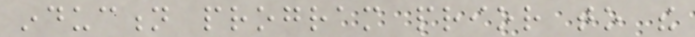induction program prior to the
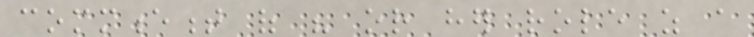commencement of his or her role as a
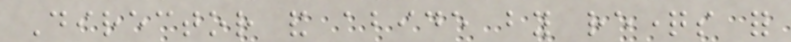Director and abide by requestions for
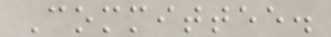Committee.
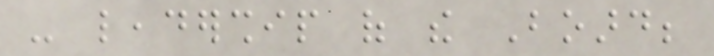- leadership of the Board;
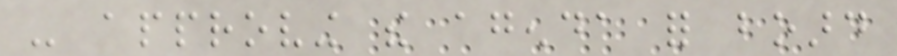- approving the agenda for board
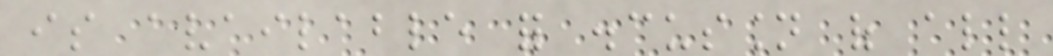is available for discussion of all
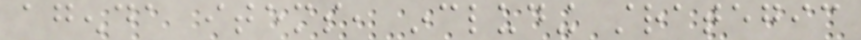agenda items, including strategic
